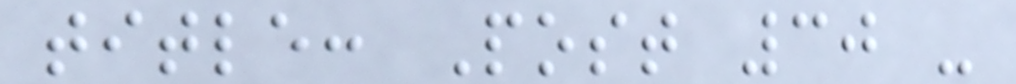title: Post 30 -
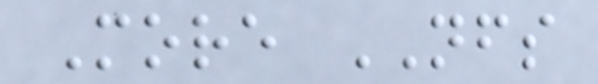More NFS
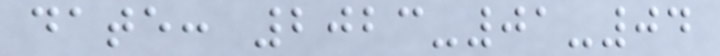date: 2023-01-04
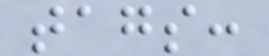tags:
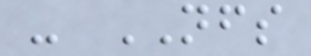- NFS
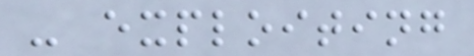- exploiting
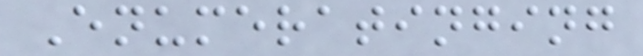Enumeratinging
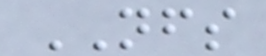NFS
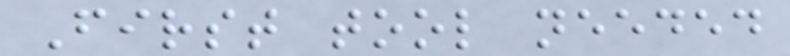First tool needed
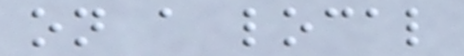on a local
